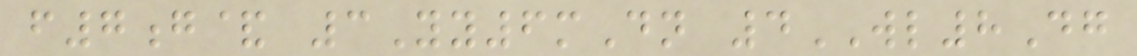f7g& 3Yy6mDn 4WL8Dg
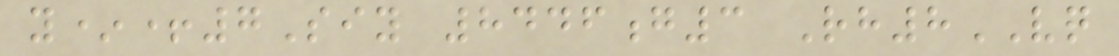y*+7Siy 8446g3 Rh8VQ
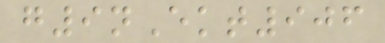g9nEkt906
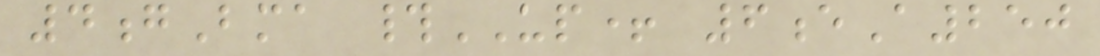4gBma #UP+ 6eA250
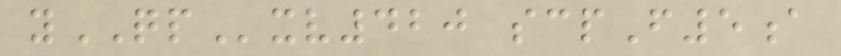yQPxv420 scpF5a
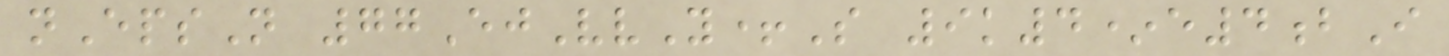nEpsN 77EjVvY+S 9k4*e4bI
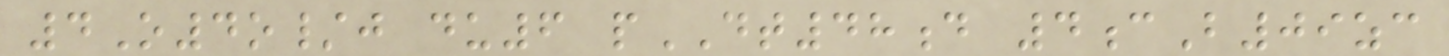4O4o/j du6 pDT48d 4cB09zc
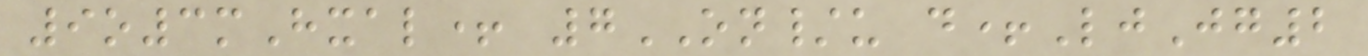9o3mHxal+ 7ON/u d+LjJg2
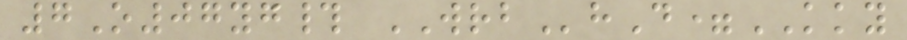7O07yg# WRBhD=KKY
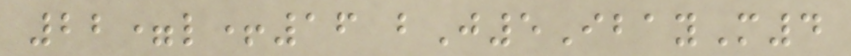22=l+16 bJ5IbayM4
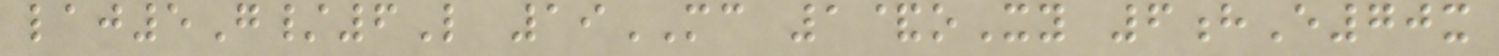laj5G/6L 19MC 1&oXy 6hE70x
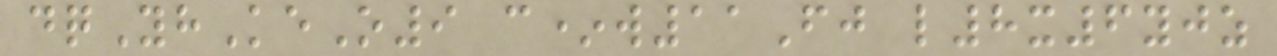dqYhKeO9 c*w11Fj l8x6yjz
